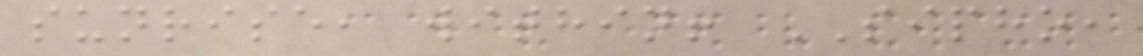sunrise, within! SIPHO,
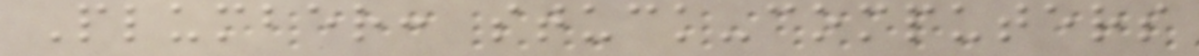Plumber: stuck-computers
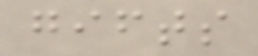gifts
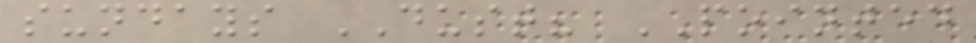sundays DUST? POINTED
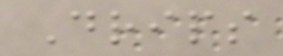Drips
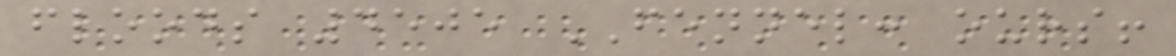floods 4505 FENNEL: ours!
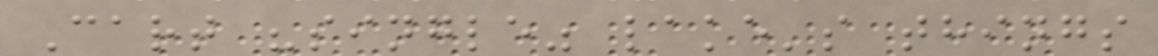Cart "single" lake's things
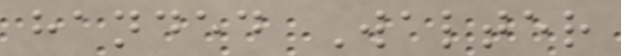handed Walter
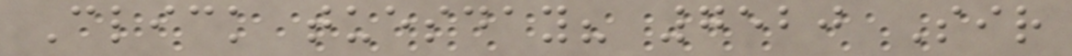Click tuesday? 7520 Sir
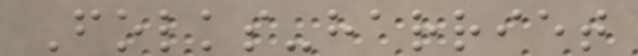Folks-harriet
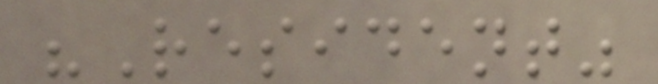"Resident"
